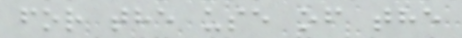for the use of the
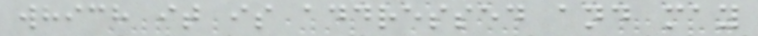which it is addressed and may
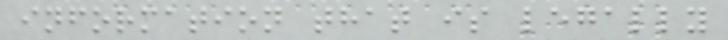information that is legally
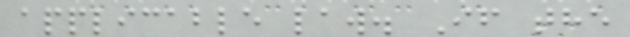applicable law. If the
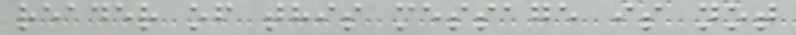reader of this message is not
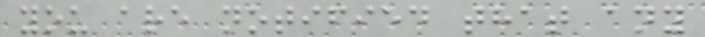you are notified that any
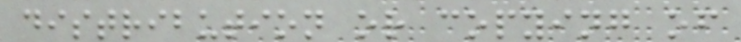distribution or copying of
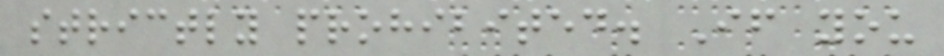strictly prohibited. If you
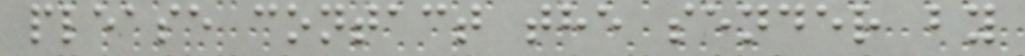please contact the sender by
